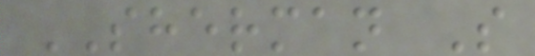SHERMAN S
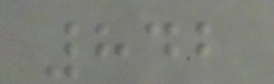842
